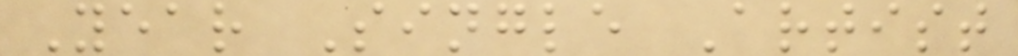Year Single Artist
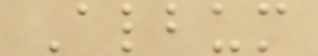Album
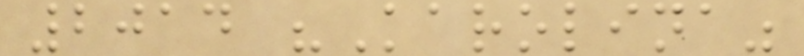2014 "Karolina"
